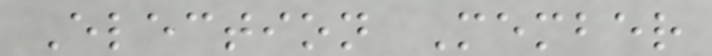Election Member
